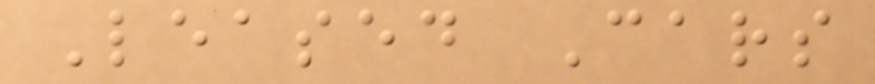Leased Cars
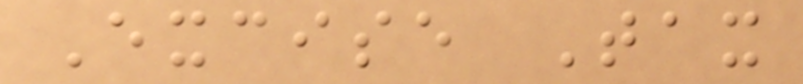Excise Tax
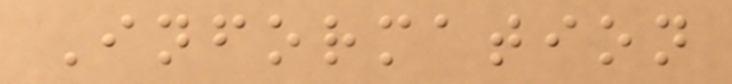Information
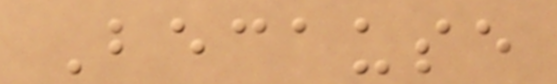Because
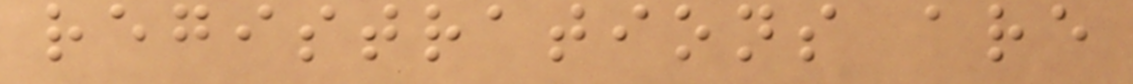registrations are
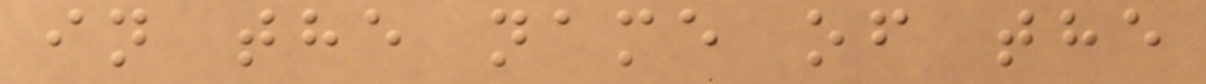in the name of the
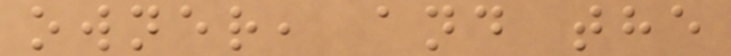owner, and the
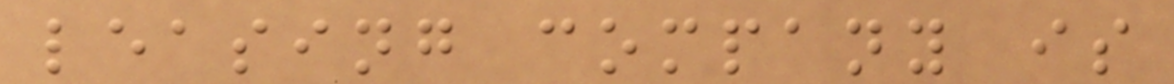leasing company is
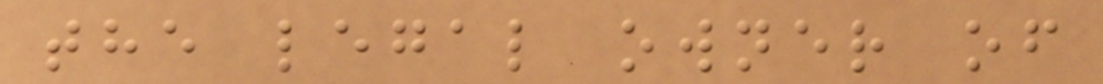the legal owner of
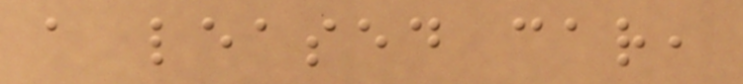a leased car,
